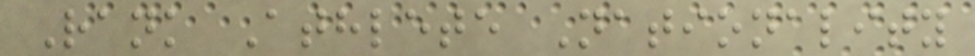Rank Athlete Nationality
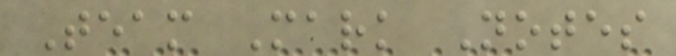Team Mark Notes
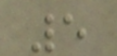5
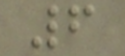6
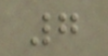7
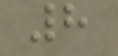8
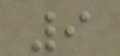9
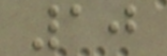10
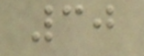30
